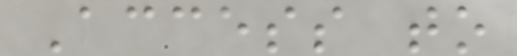Access to
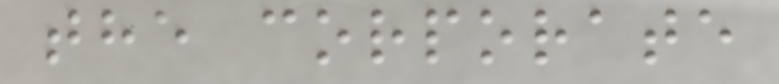the corporate
